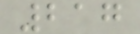217
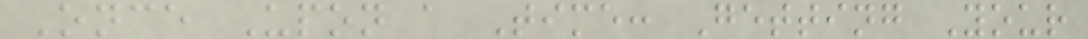Once Upon a Time: Getting Your
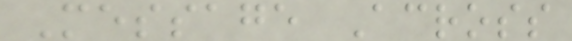Message Across
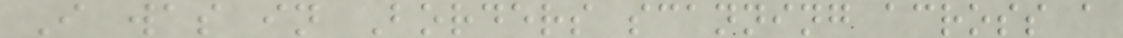I was in Borders scanning across a
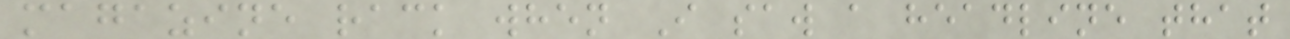magazine rack when I saw a headline that
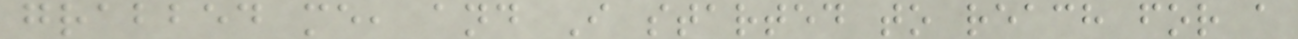grabbed me, and I started to reach for a
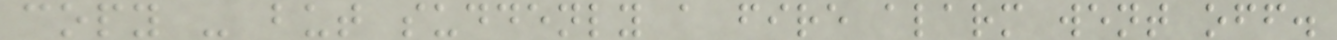copy - but suddenly a fire alarm went off.
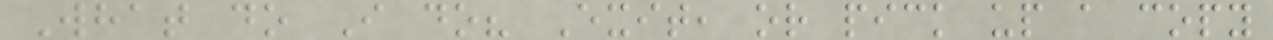What do I do? Exit, or pick up a copy
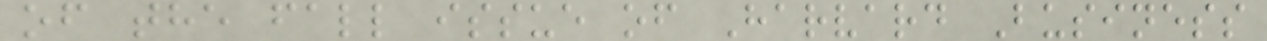of the fall issue of Harvard Business
